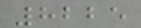8225
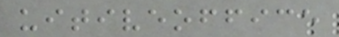uitiveoffice
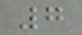7
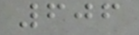606
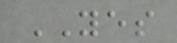YES
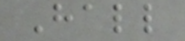Hall
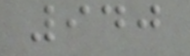940
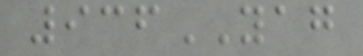936YAG
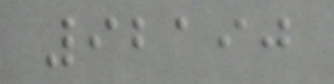92190
